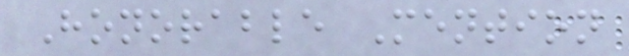Honorable Mention
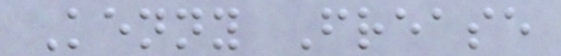Kenny Frease
